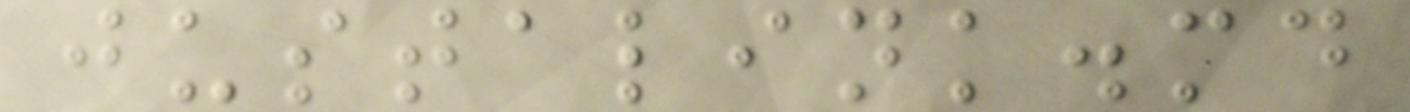justalink.md
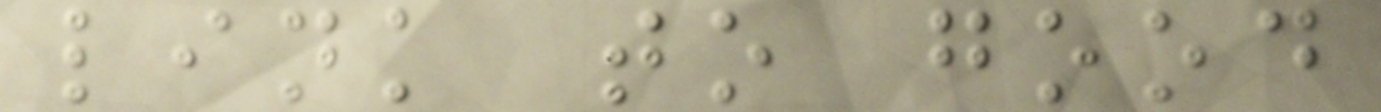link to good
